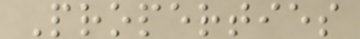Properties
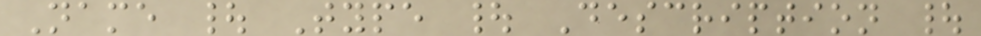Name | Type | Description |
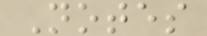Notes
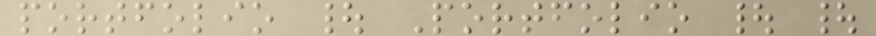portfolio | Portfolio | |
